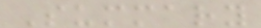Summary
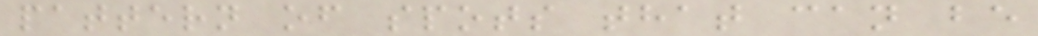pattern of spots that can be
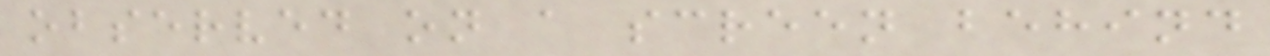observed on a screen behind
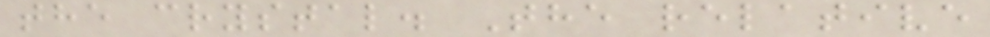the crystal. The relative
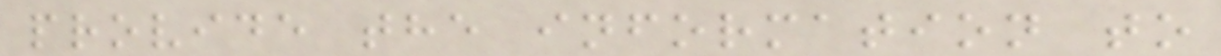provide the information to
